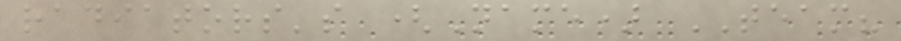radiators's (Name) TEAM?
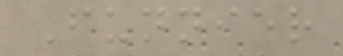Funnier
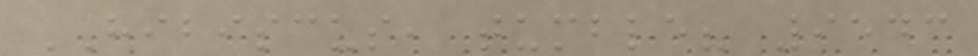HIBISCUS, tumble? 9543
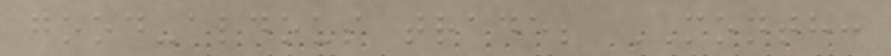good-aldous trade; MONTH:
